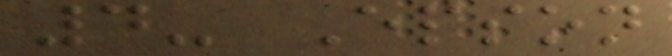4- Epson
